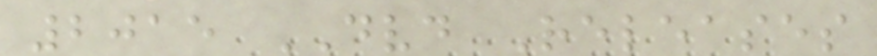2015 DVD Releases
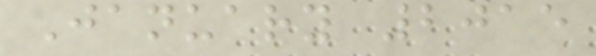January 2015
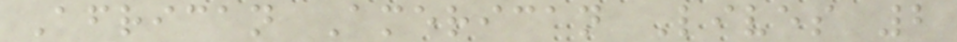African American Lives 2
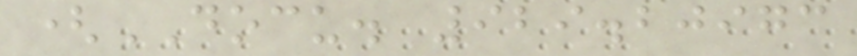(DOCU. 929.20973
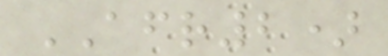AFR2)
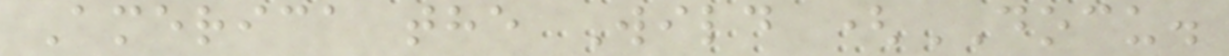America the Wild (DOCU.
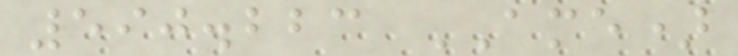590.223 AME)
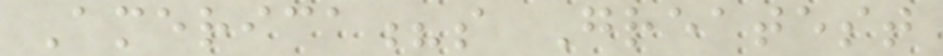America?s Greatest
